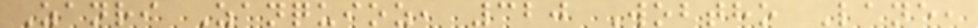Zanri Zanquioz, 320 Wobtho Lane,
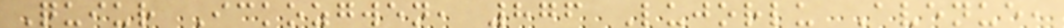Quiur Ickozgwen, 876 Lujorlu Avenue,
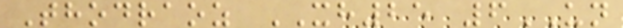Thodraoz XH25 6UN
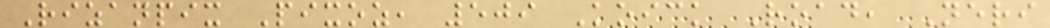Rizanpix Pixoz, 509 Koick Road, Neri
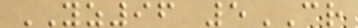YZ96 5CR
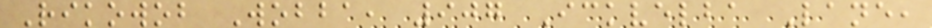Rikowob Wobba, 907 Ickvelba Lane,
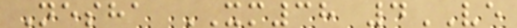Nesha XM38 4VE
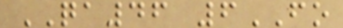QA46 6FO
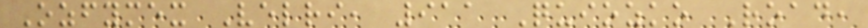Ozfymex Velri, 911 Quiozko Road,
